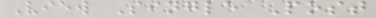View Single Post
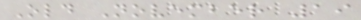Old November 19
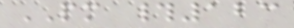PM #123
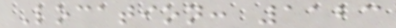Location: 1123
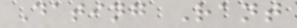Dating Rant
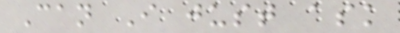Can I just ask
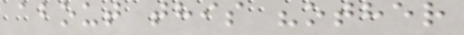about this "other
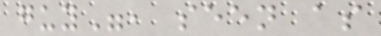guy", seen as
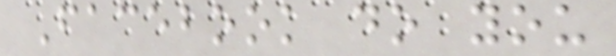Facebook do you
